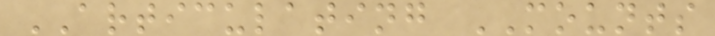ARTICULATING MOUNTS
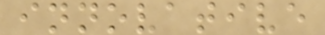innovative
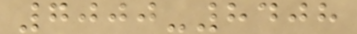7000-8408
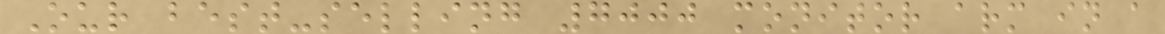Our best-selling 7000 monitor arm in a
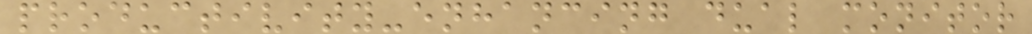productivity-enhancing dual monitor
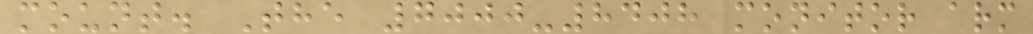mount. The 7000-8408 monitor arm
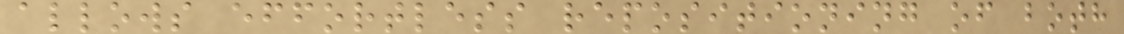allows effortless repositioning of both
